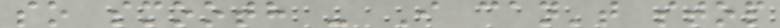so smooth - I can't stop
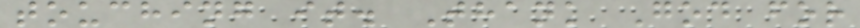touching it. Thank God for
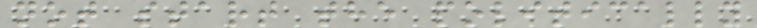not start the politically
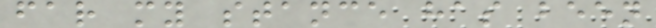far my stance has been
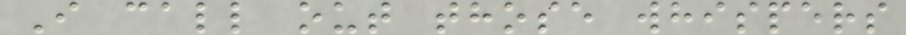I call out those whispers
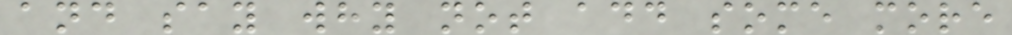and say why not add some more
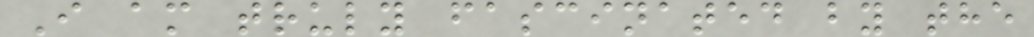I am truly fascinated by the
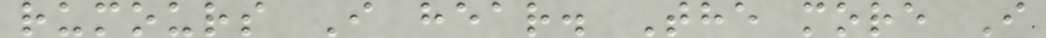rumours I hear. The more I
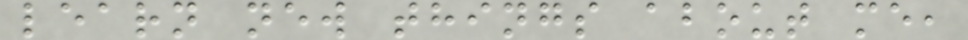learn new things about me,
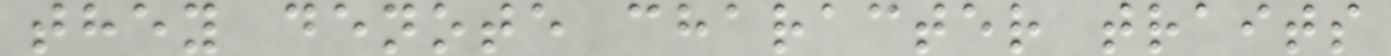they denote character traits
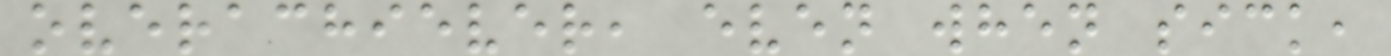overachiever, even when sick,
